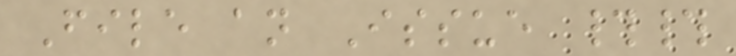File an Issue ##
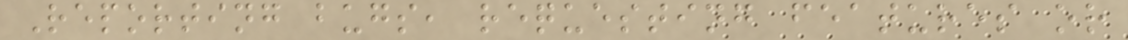Reporting bugs, requesting features or
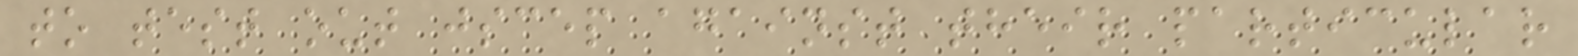to test out jscep against their particular
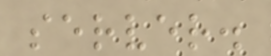server.
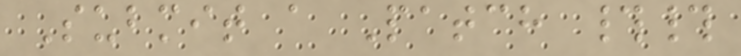Submit a Patch ##
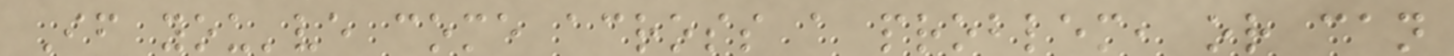If you've come across a problem, or can
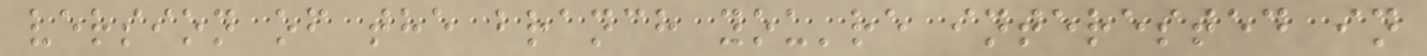version of the branch you're interested in
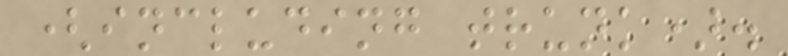(including trunk).
